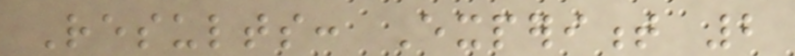Results: Experiment 2
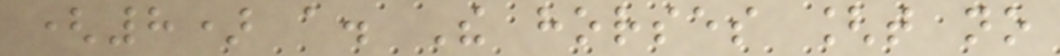(8) a. The horses [that no
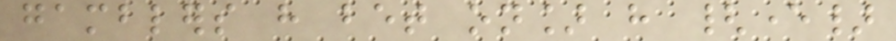gamblers have bet on] have {ever}
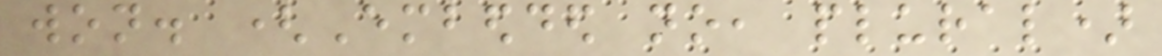won. (Embedded no, plural)
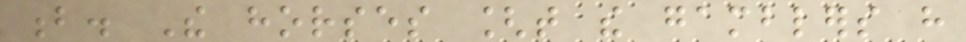b. The horses [that the gamblers have
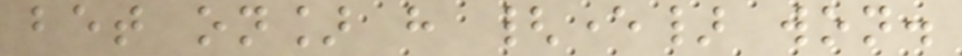bet on] have {ever} won.
